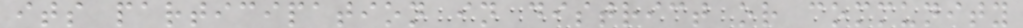its participation in district or community
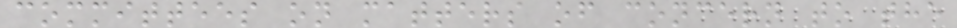committees on matters of concern to the
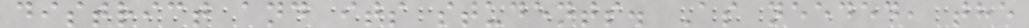district and its students. As needed, the
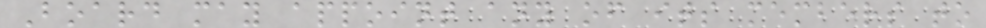Board may appoint any of its members to
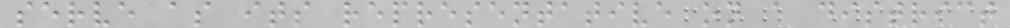serve as its representative on a district
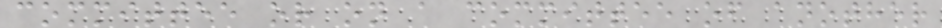committee or on a committee of another
